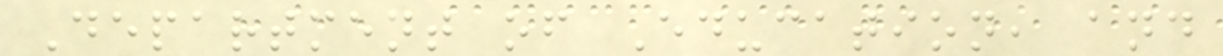Department of Education, and
